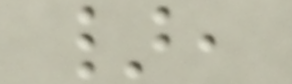},
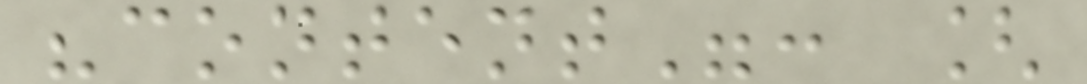"content": [
